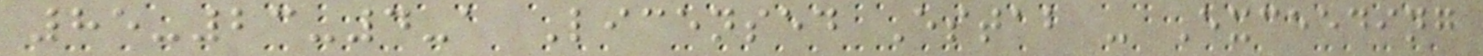85-23-4-a Licensed Estab - Exceeding
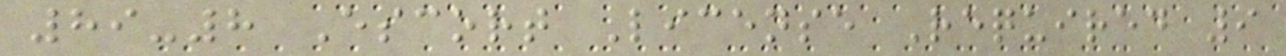89-8 Escort License Required 9
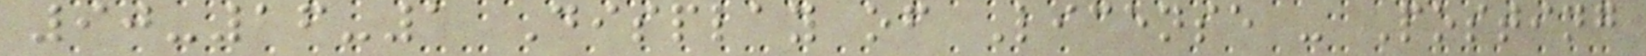90-16-1 Display of License - Posting
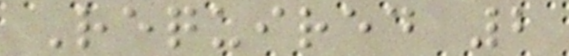Required 2
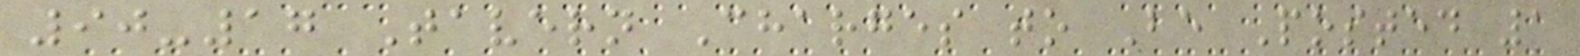90-17 Tavern Charges to Be Posted 1
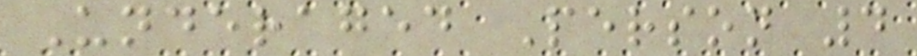Underaged Person 4
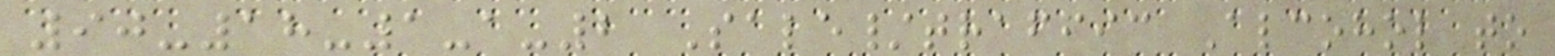90-18-1-a-2 Sale/traffic Alcohol to
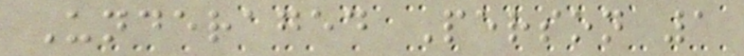Underaged Person 1
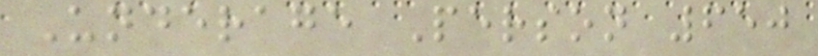Underage Person 650
